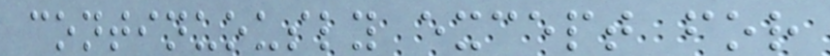continuously except for
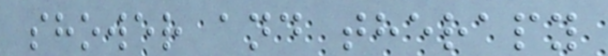shower and therapy
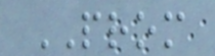PROM
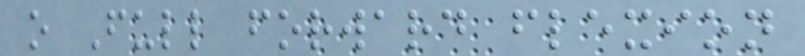o Full forward flexion
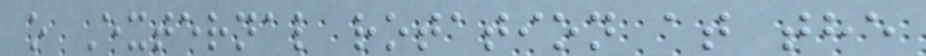o External rotation at the
